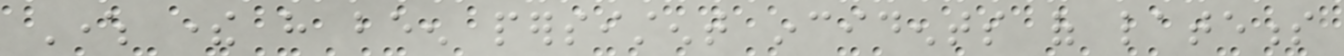Where there have been persistent incidents of lateness
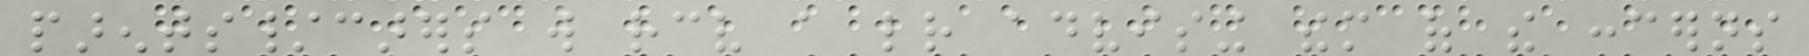parents/carers will receive a letter advising them of the concerns
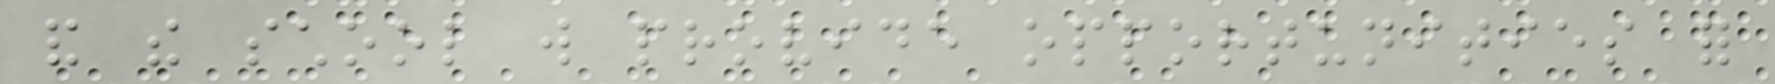and the school will provide opportunities for
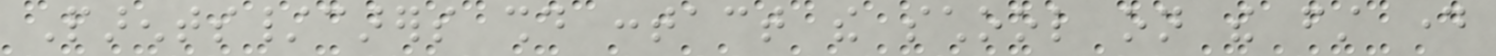Parents/carers should contact the school on the first day
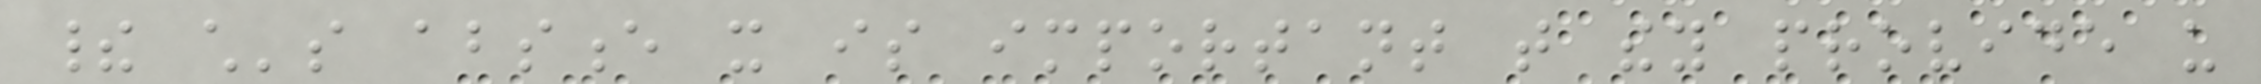their child's absence it is important that they provide us
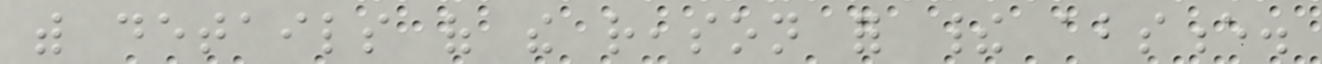with details of the reason for their absence.
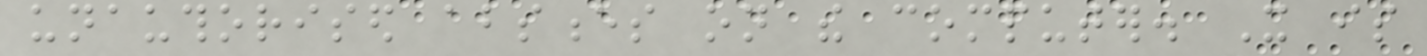unauthorised absences on the computer. It is
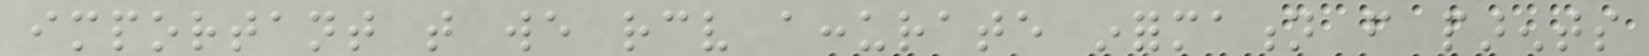important that we receive accurate information from parents
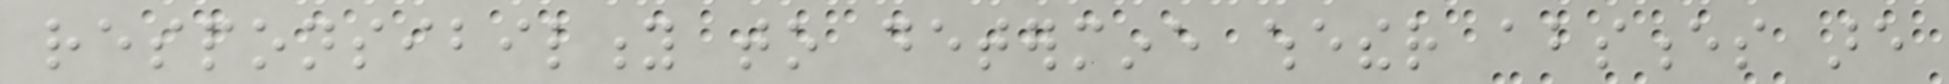responsibility to determine whether absences are
